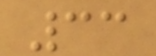33
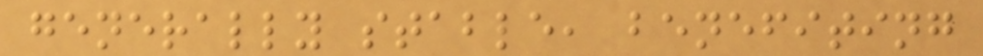generally stable, benefiting
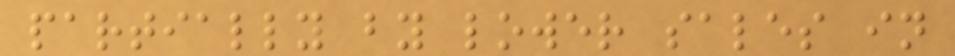partially by lower sales in
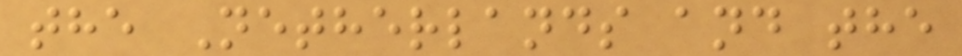the Netherlands and the
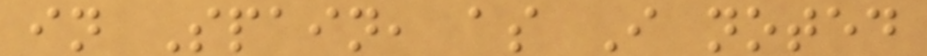in Spain, as I noted
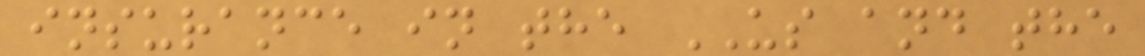insurance in the US and the
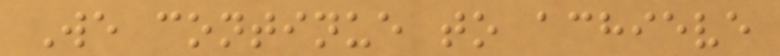We continue to achieve
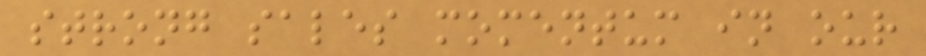strong sales momentum in our
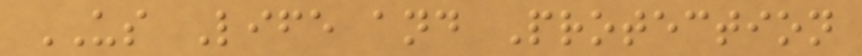US Life and Protection
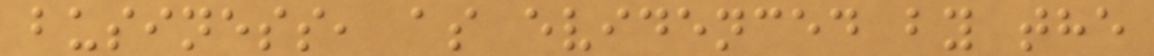business, as evidenced by the
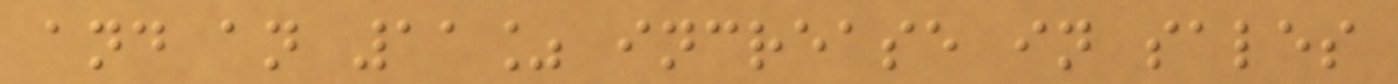and an 11% increase in sales
